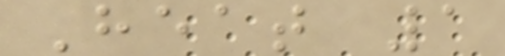Heat 1
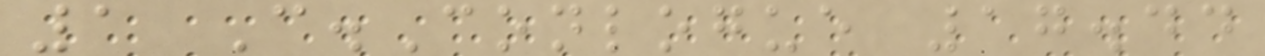1 C.Conlogue 17.44
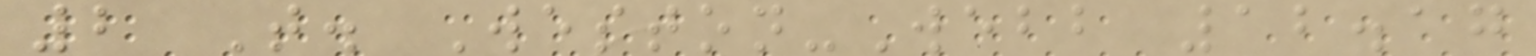2 T. Weston-Webb 12.17
